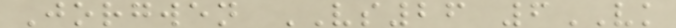Jorgwen VS26 6VK
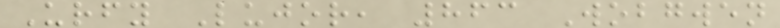Urfy Lujor, 863 Wobgwen
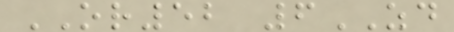OR52 6ZD
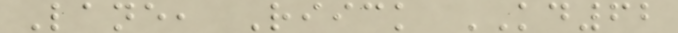Lane, Riick KD62
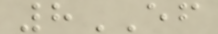8EF
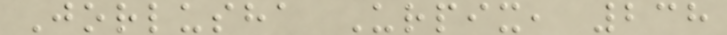Jorlusha Urpix, 238
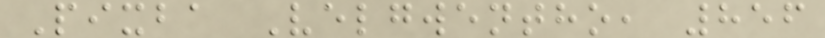Pixba Velgwentho, 856
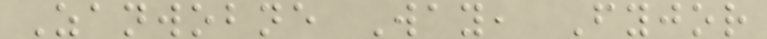Zanwobne Way, Fyjor
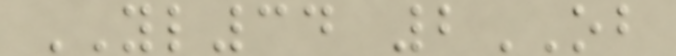YL34 2OB
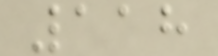118
